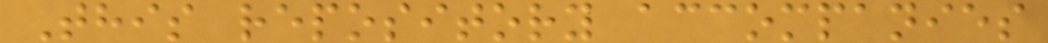This repository accompanies
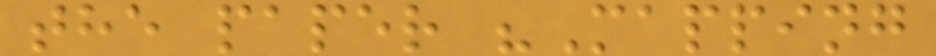the paper "Mapping
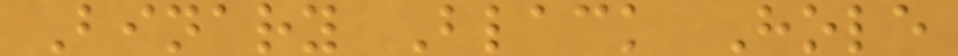Binary Black Hole
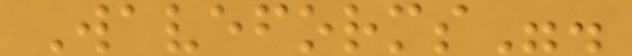Waveforms".
